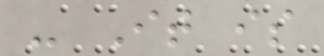- It is
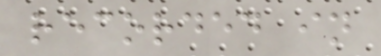recorded in
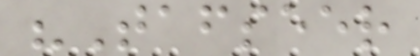"Tafseer
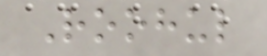Roohul
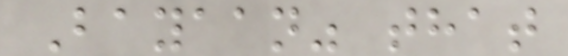Bayaan" that
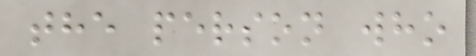the person who
